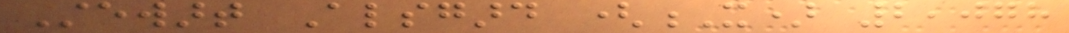Stewart Alsgard (X) 2,078
